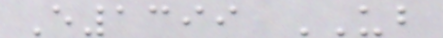E1399 UB
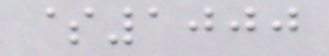$1000
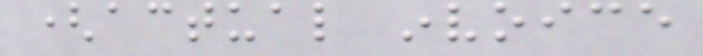(actual invoice
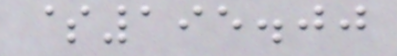$195.00
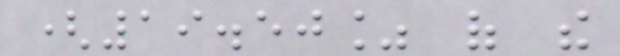(19.50% of the
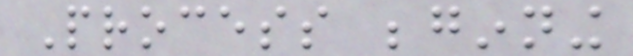Process beginning
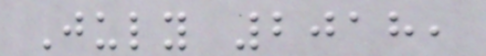July 2018,
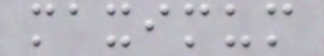maximum
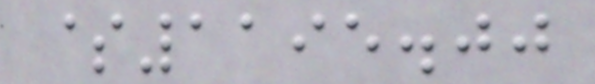$1195.00
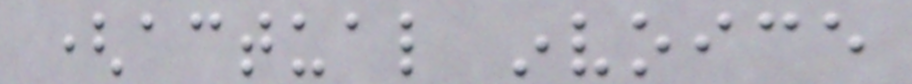(actual invoice
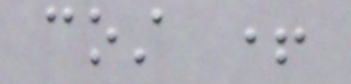cost +
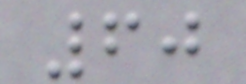60
